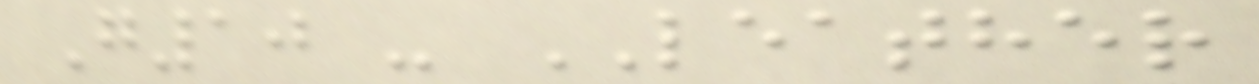G10 - LEATHER
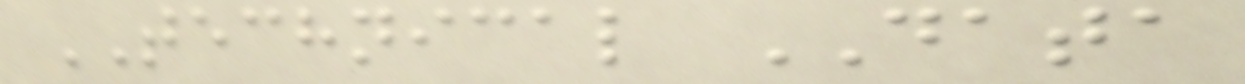TECHNICAL DATA
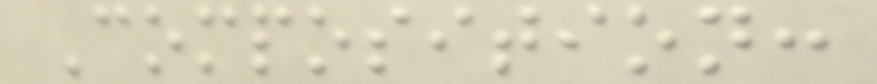Composition:
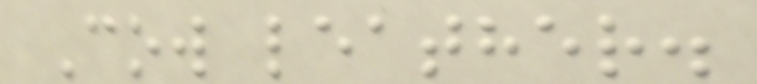Cow leather.
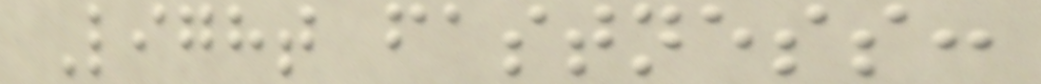Light fastness:
